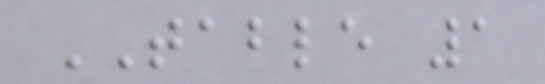TABLE 1
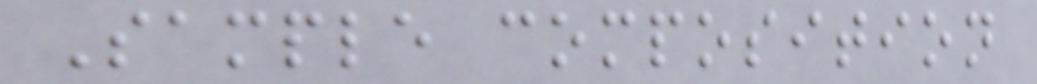Sample composition
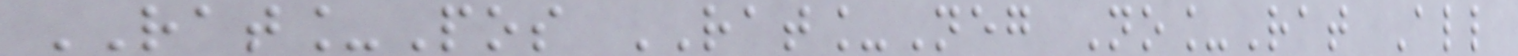RAT_Pos RAT_Neg No_Rat All
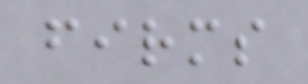firms
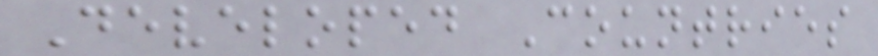Developed Countries
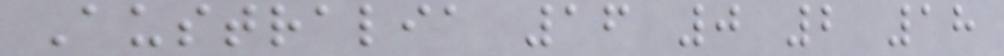Australia 16 0 2 18
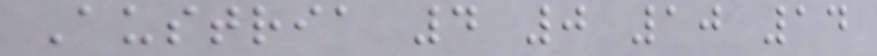Austria 4 0 10 14
